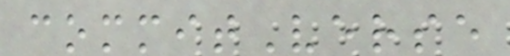commitVerse
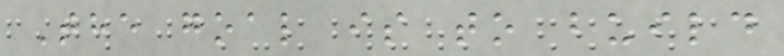The goal is to build
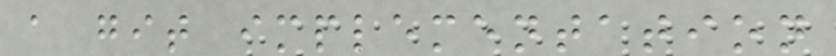a git implementation
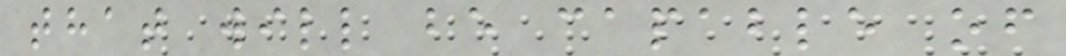that will be capable of
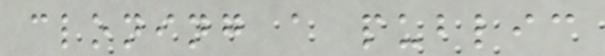cloning a public
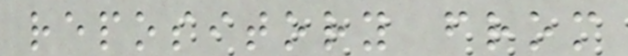repository from
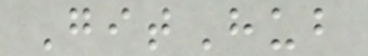GitHub
